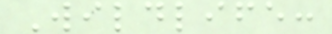Wildlife:
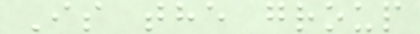Is the group
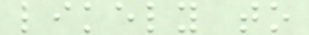likely to
